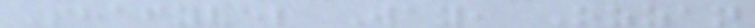Shafyvel Way, Ozzan
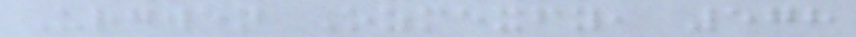Urgwen Ozmexfy, 578
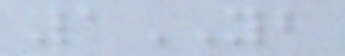1YB
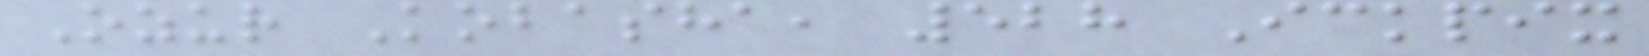Ozur Kobasha, 528 Ickpix
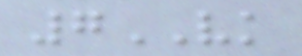7VK
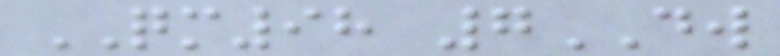QM98 7DW
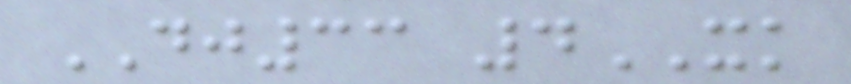DJ33 4XK
